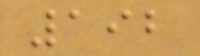192
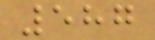587
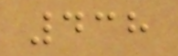438
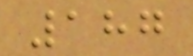187
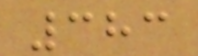383
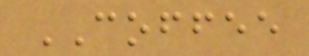COFFEE
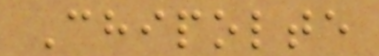Chipolte
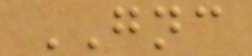GNC
